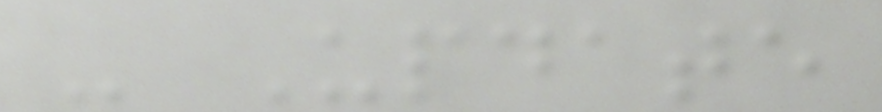- Update
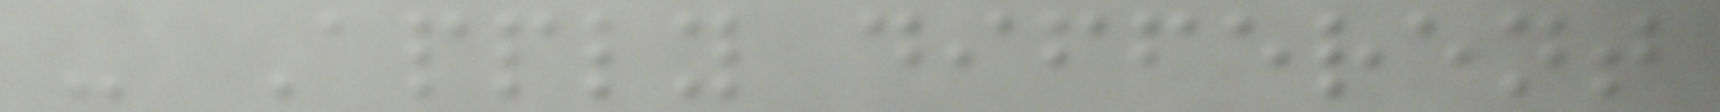- Apply different
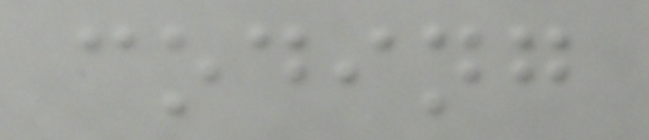coding
